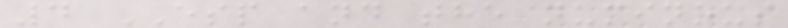4 ESP and the numinous
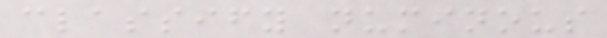classify numinous
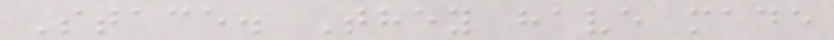Stace. They have made
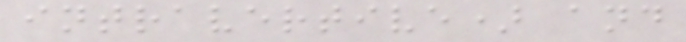intravertive) and
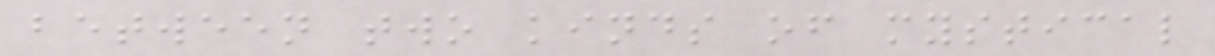between two kinds of mystical
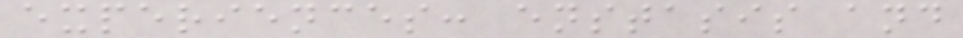experiences: enstasis and
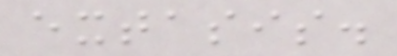extasis.
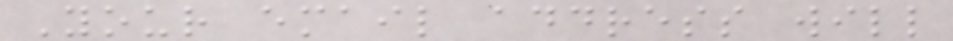Your email address will
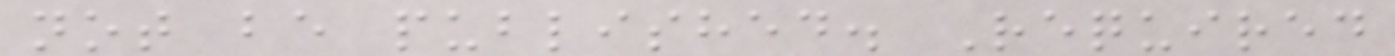not be published. Required
